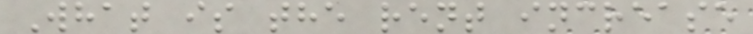What is the rent increase
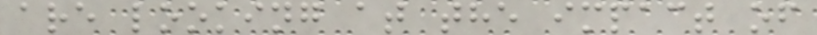are looking at the impact of
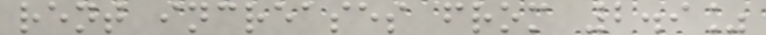rent increases from 2.9%
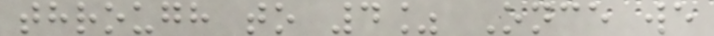through to 4% Once we
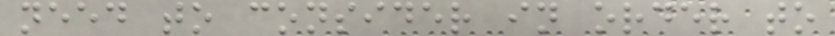need to consider in order to
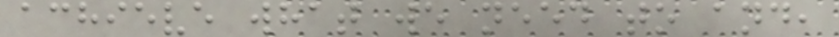achieve what we need to and,
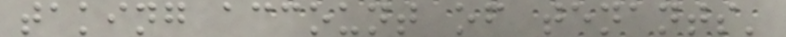taking account of tenants'
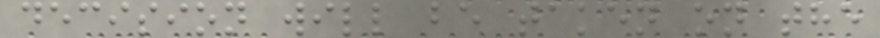decision will be taken on the
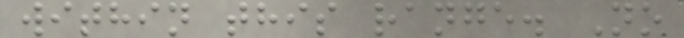within this range. No
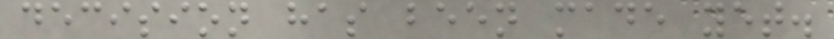decision has been made yet.
